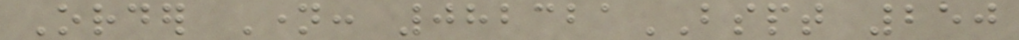Order Name: 082321BSPT 250
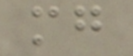mg
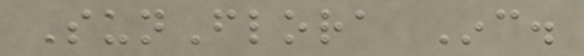SunFlora Inc.
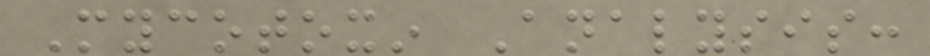Mycotoxin Analysis:
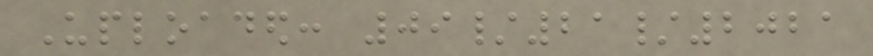Uploaded: 09/21/2021
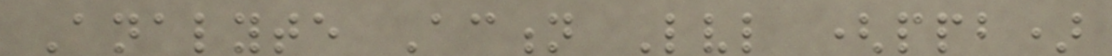Analyte Action Lvl (ppb)
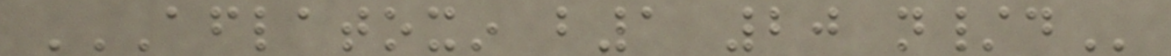AFLATOXIN B1 20 N/D
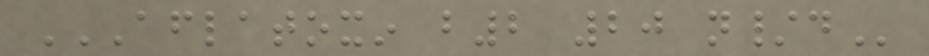AFLATOXIN B2 20 N/D
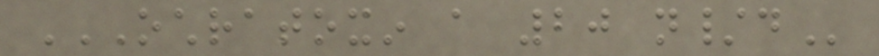OCHRATOXIN A 20 N/D
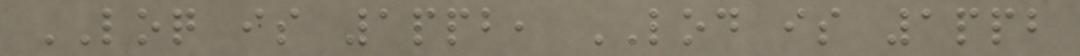LOQ is 1ppb, LOD is 1ppb
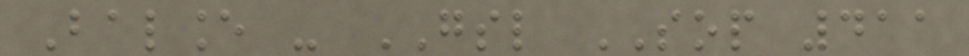Balance - GSL SOP 411
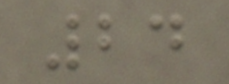24
